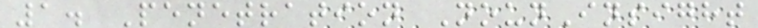1. Penetration NounInsight
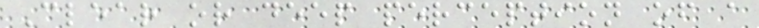Clear or deep perception of a
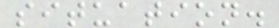situation.
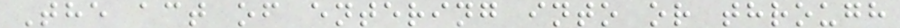The act of entering into or through
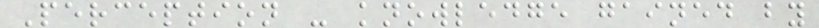Perception - knowledge gained by
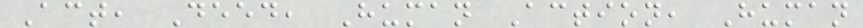Act, Deed, Human Action, Human
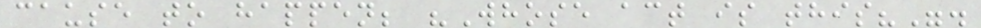cause to happen; "Whose act is this?".
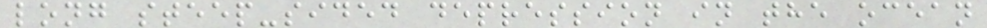long steep-sided depression in the ocean
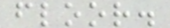floor.
